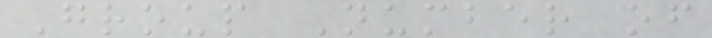Group Number of
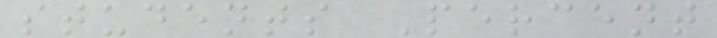students Percent
